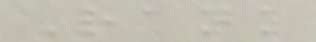Rank
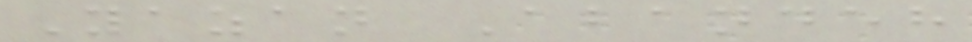Yazan Abandeh
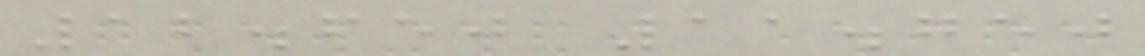12.650 11.750
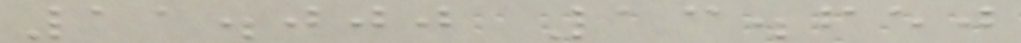11.000 13.650
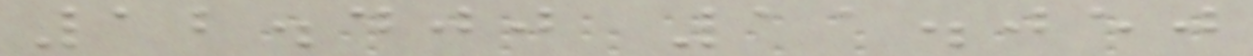12.400 11.050
